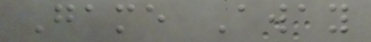Game Away
